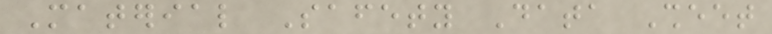Material Safety Data Sheet
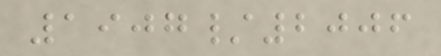1907/2006
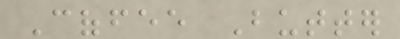Coffee Butter
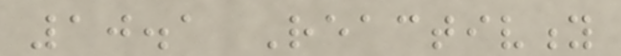10.1 Reactivity
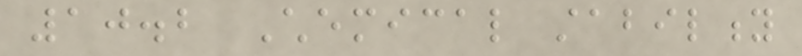10.2 Chemical stability
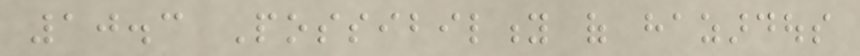10.3 Possibility of hazardous
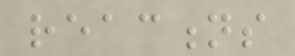reactions
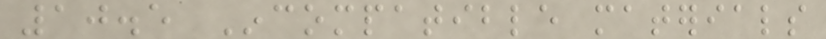10.5 Incompatible materials
